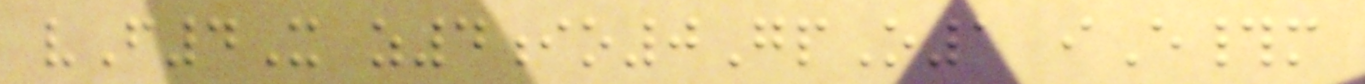vF4X z4io0GpO1 iE#m
